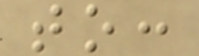to:
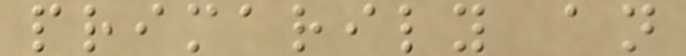primarily an
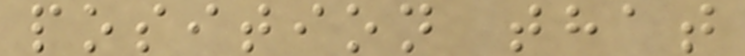position that
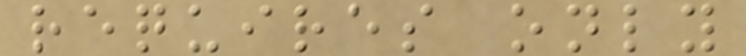requires only
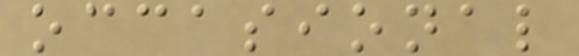occasional
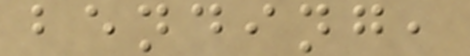bending,
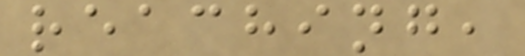reaching,
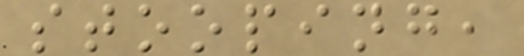stooping,
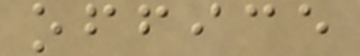office
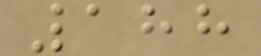188
